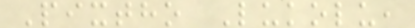Pixtho Lukolu,
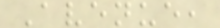Avenue,
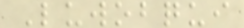Luwobqui
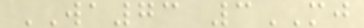WA73 3MJ
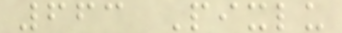663 Pixlu
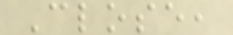Close,
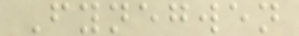Fynegwen
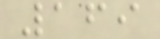169
